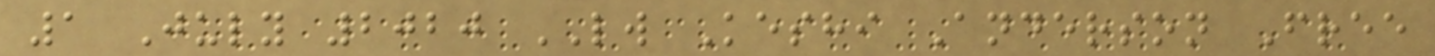1 July 2020 LW Keshi Anderson Free
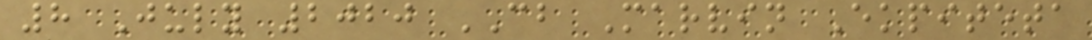8 July 2020 CB Marvin Ekpiteta
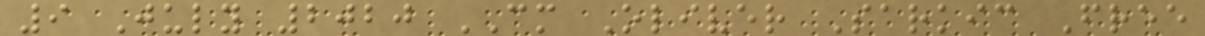9 July 2020 CM Oliver Sarkic Free
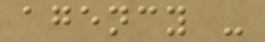agency -
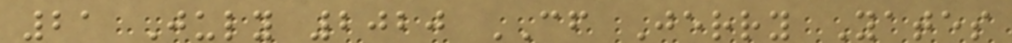21 July 2020 CF Jerry Yates
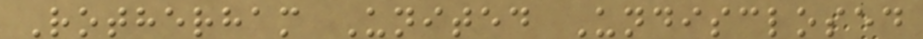Rotherham United Undisclosed
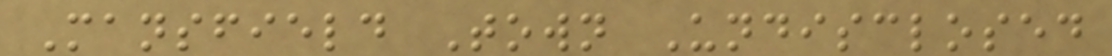Mansfield Town Undisclosed
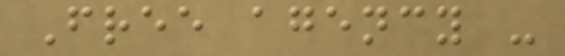Free agency -
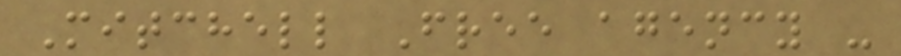Mitchell Free agency -
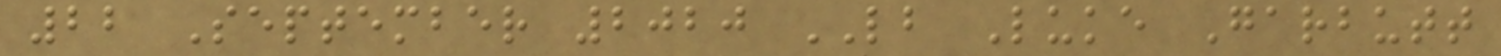22 September 2020 LB Luke Garbutt
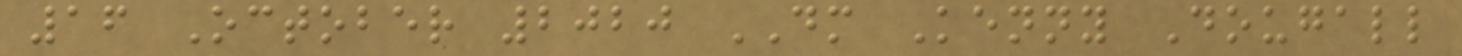16 October 2020 DM Kenny Dougall
